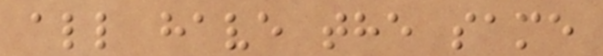all have the same
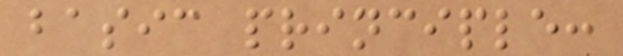basic principle:
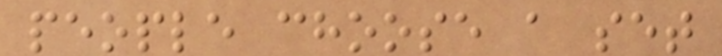people choose a set
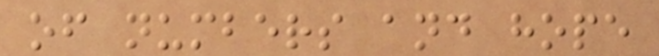of numbers and hope
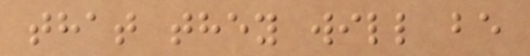that they will be
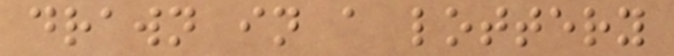drawn in a lottery
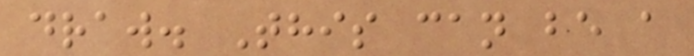draw. This can be a
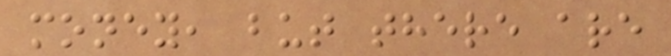money, but there are
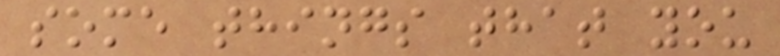some things that you
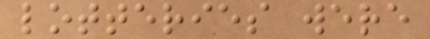lotteries were
